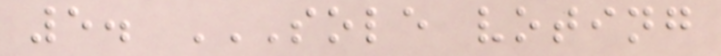5. SOLE VOTING
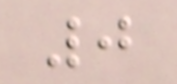0
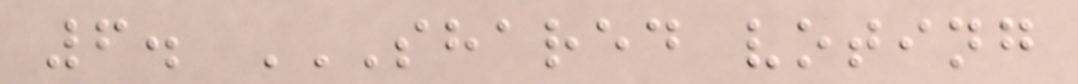6. SHARED VOTING
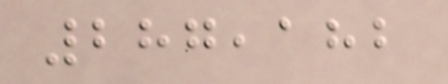287,182
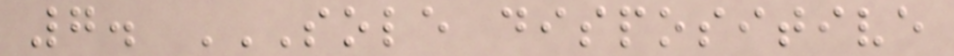7. SOLE DISPOSITIVE
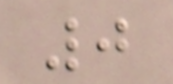0
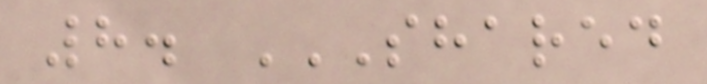8. SHARED
